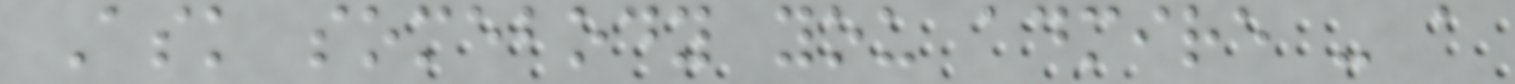Ask somebody you admire - a
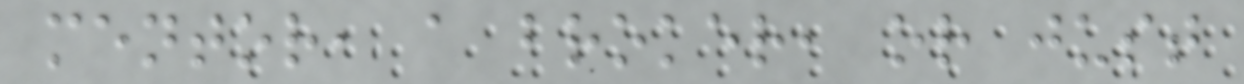mentor, a broker, or just
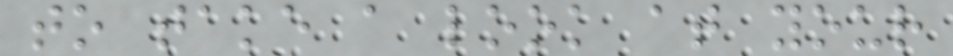to take a look at your
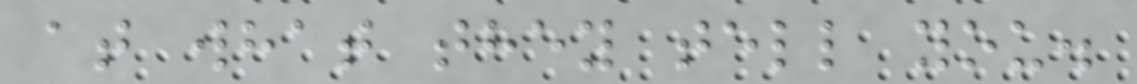at what they tell you.
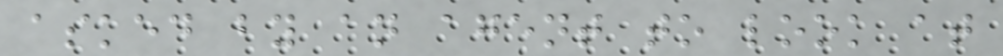asked by an agent to look at
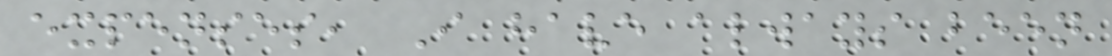expenses, I have always been
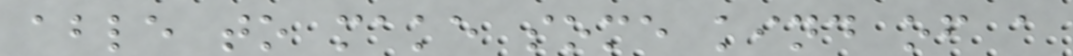able to make some kind of a
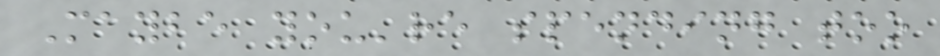Maybe you're spending too
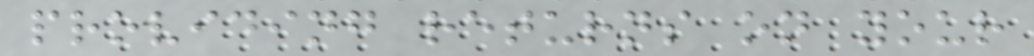providing returns on your
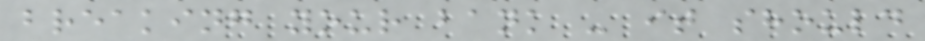breaking your bank - it should
